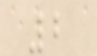2
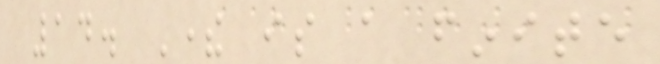14. There is a finite
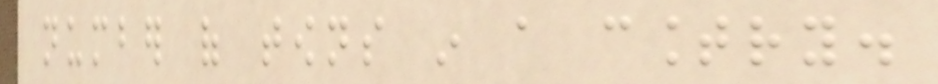number of towns in a country.
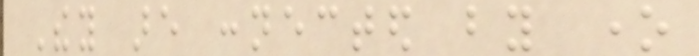They are connected by one
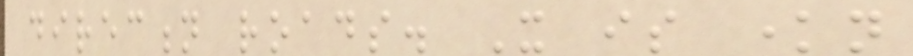direction roads. It is known
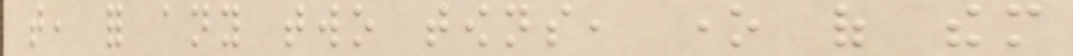that, for any two towns, one of them
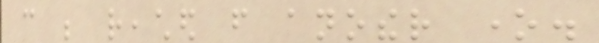can be reached from another one.
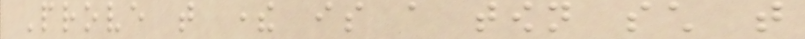Prove that there is a town such that
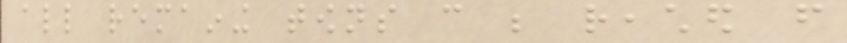all remaining towns can be reached from
